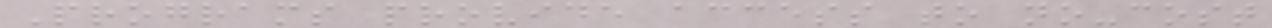Programs provide access to no-cost
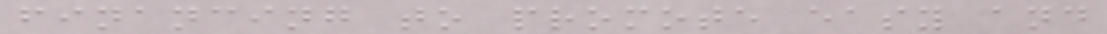financing to promote easy and
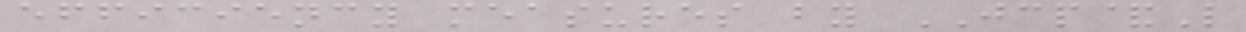efficiency measures by JCP&L
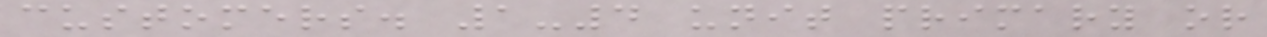customers. 1-4 unit primary or
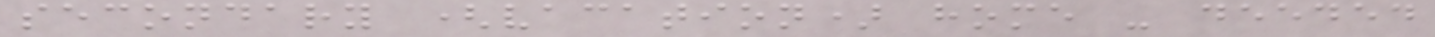secondary (vacation) home - deeded
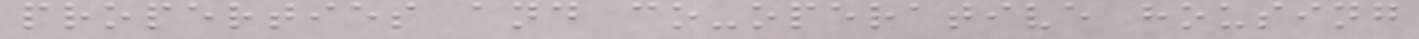properties and co-operative housing
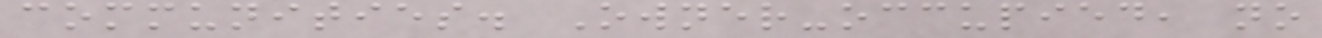communities. Owner-occupied, no
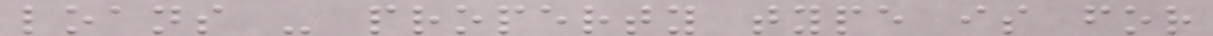loans - property type is for
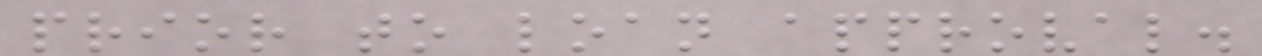prior to loan approval.
